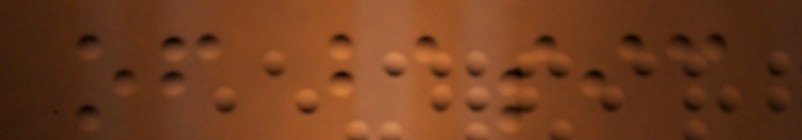of basic
